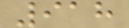918
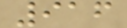916
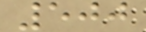500
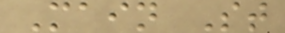Main St
